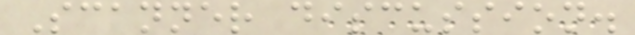Scanner discussion.
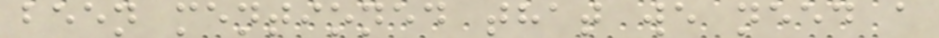been mentioned that we need a
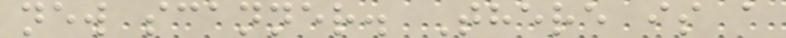new scanner. There is a
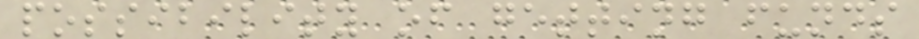possibility of getting funds
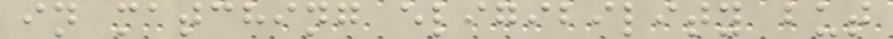in matching eligibility but
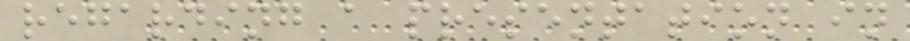regarding a presentation in
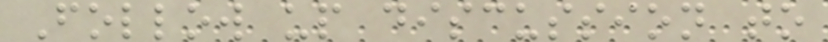Follow up discussion to
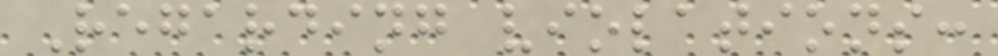Regarding violations:
